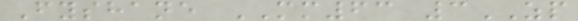Fyshane MM63 3ZP
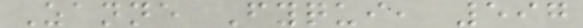Zanne Fyqui, 597
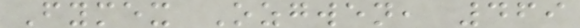Fymex Ozgwen, 469
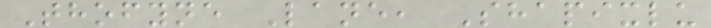Thofyne Lane, Shapixlu
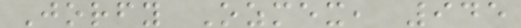Jorfy Ozmex, 945
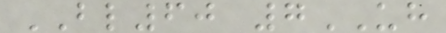BL60 7UH
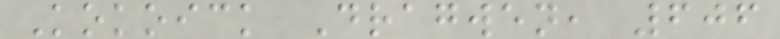Kokoick Dragwen, 606
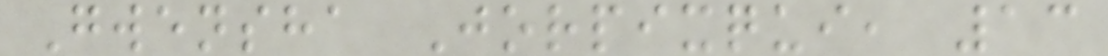Gwensha Jorpixqui, 13
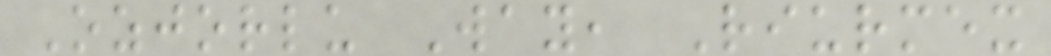Ozjorlu Way, Riurmex
